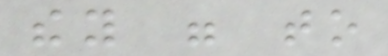they were to
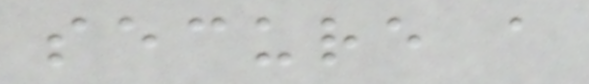secure a
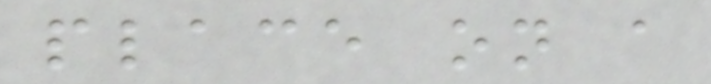place on a
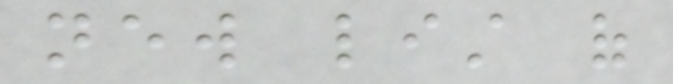new list of
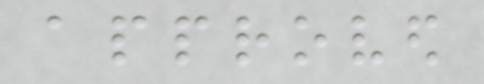approved
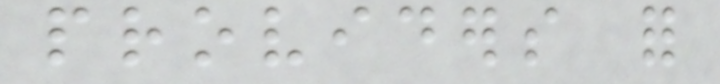providers for
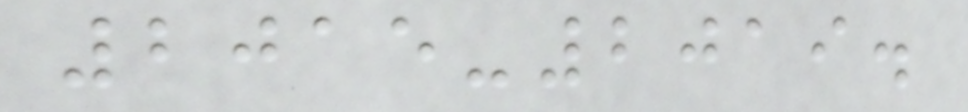2015-2019.
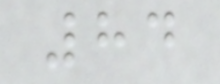84
